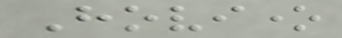Hovione
